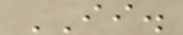II.
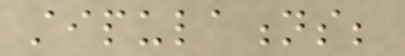stipulations;
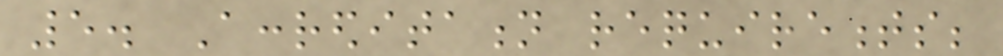5. Accreditation requirements;
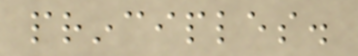principles.
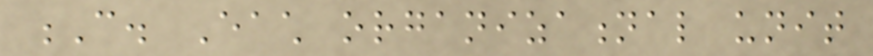C. Each organizational unit
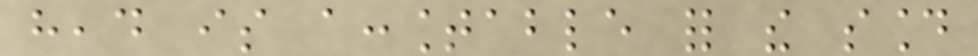head is accountable for the sound
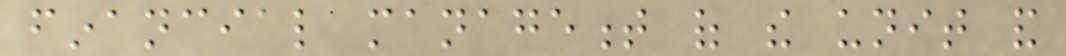financial management of the unit and
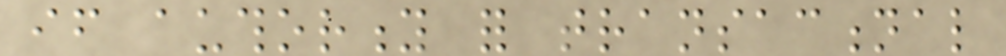if authority for transactional
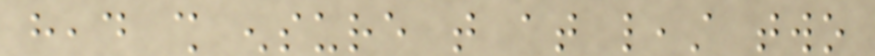head shall ensure that at least two
